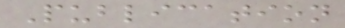Publication
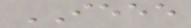IEEE
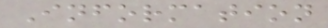Information
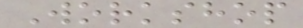Workshop
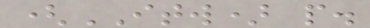(ITW) p.
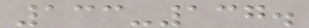133-137.
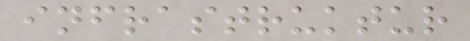infrastruktur
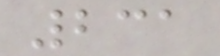231
